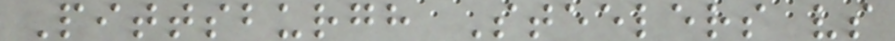Pittsburgh Steelers vs
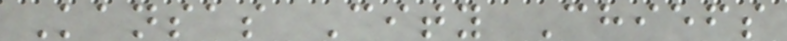Kansas City Chiefs
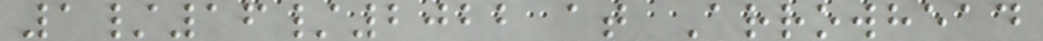1/16/2022 at Arrowhead
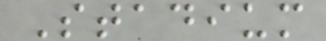Stadium
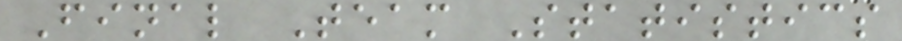Final Team Statistics
